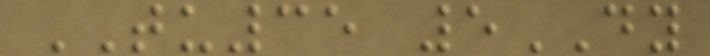TU35 5DY
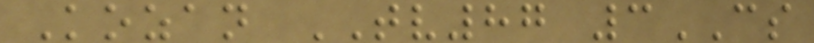Kozan TV87 3CS
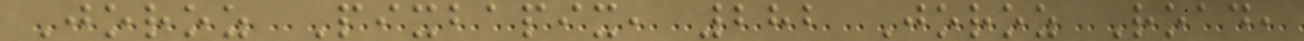Joroz Pixbapix, 282 Joroz Road,
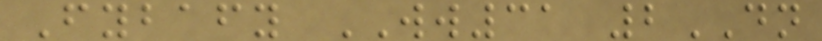Fybafy WW31 2DN
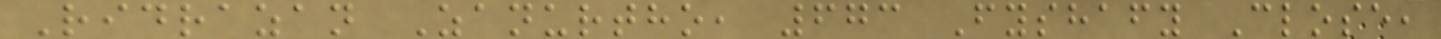Ridrazan Zanurtho, 673 Fyshafy Close,
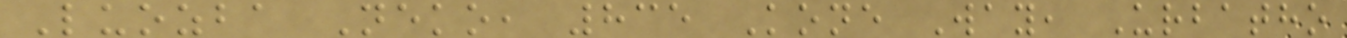Luozba Neko, 835 Kone Way, Urbatho
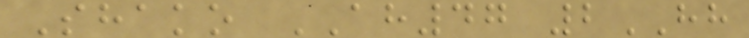Shako AH47 2HH
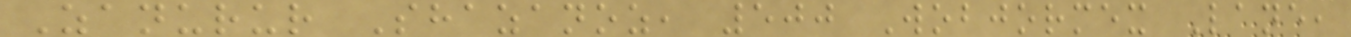Zanurur Shazanoz, 500 Wobjormex Lane,
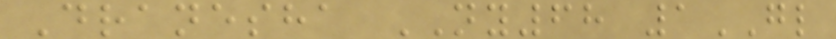Dranesha NY68 1GL
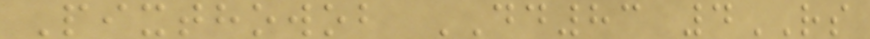Pixthowob DD83 4RS
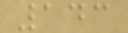143
